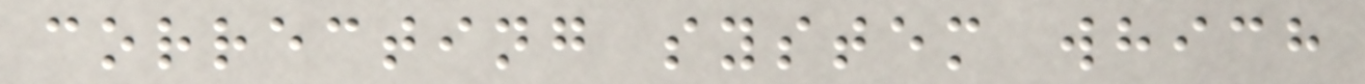correcting system which
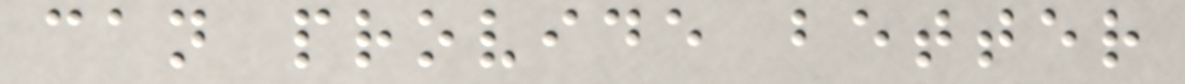can provide better
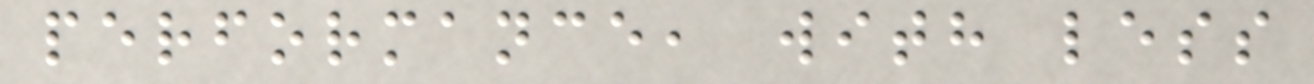performance, with less
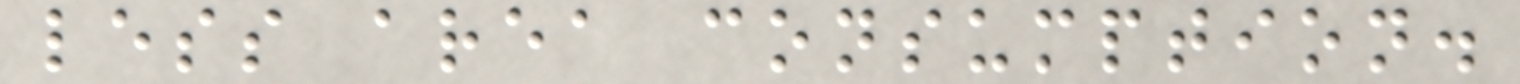less area consumption.
